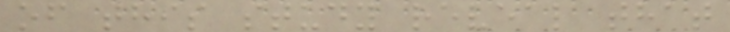of this study reveal that
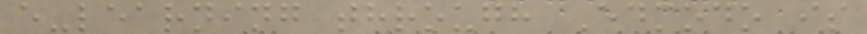e-learning through Edmodo is
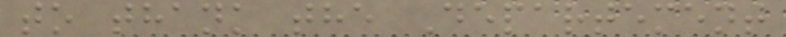to thank the Departement
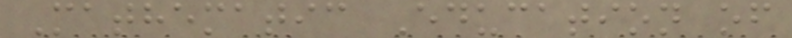Mathematic Education of
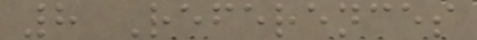8 References
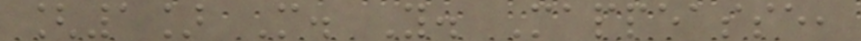[1] M. Y. Mappeasse,
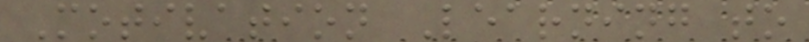Motivation Learning to
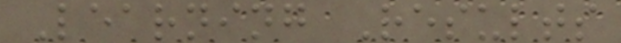Learning Results
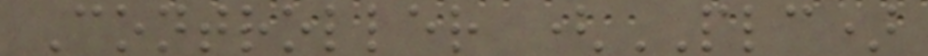Controller (PLC)
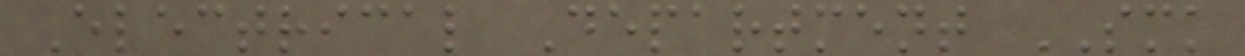Electrical Department SMK
